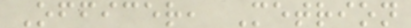Officer, Metrion
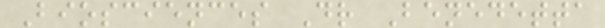Biosciences Dr Benedetta
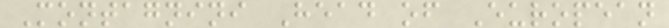Montagnini Head of European
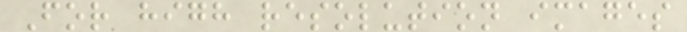For high resolution images
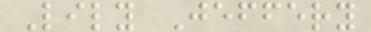Lily Jeffery
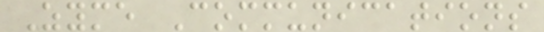Zyme Communications
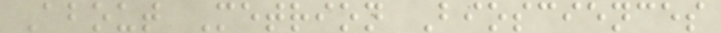About Metrion Biosciences
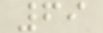69
